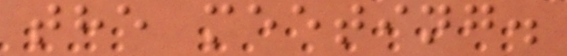the meeting.
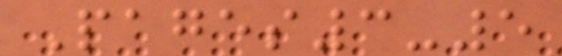Pages3-5
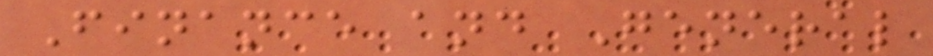Finance and General
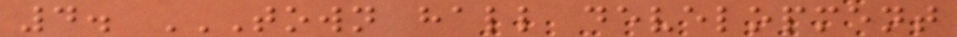4. TOWN HALL DEVELOPMENT
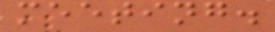meeting.
